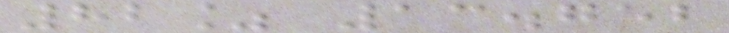82% 13.752
